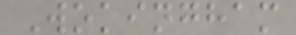Wokingham
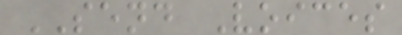SEND Voices
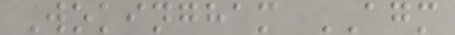Wokingham AGM
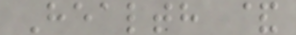Health &
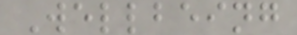Wellbeing
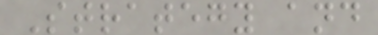Strategy and
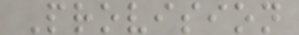Provision
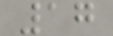17
